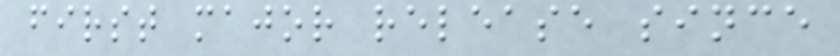first major release since
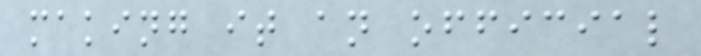making it an official
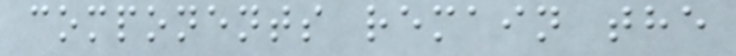components remain the
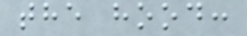the hood:
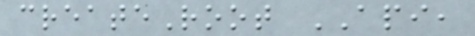createRoot API,
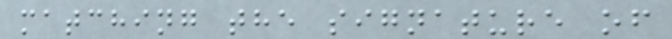matching the signature of
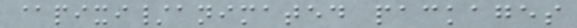@pixi/animated packages
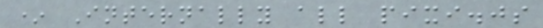* Internally all pixi.js
